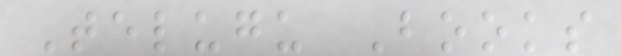Telugu Books
